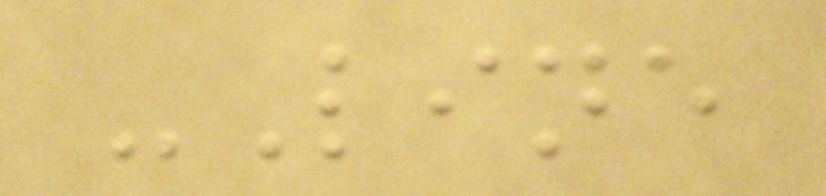-Line
